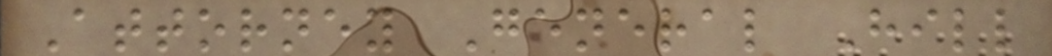Attorney General Hill
